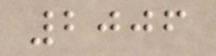2006
